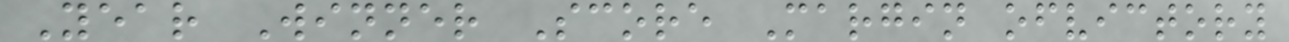Year Winner Score Margin ofvictory
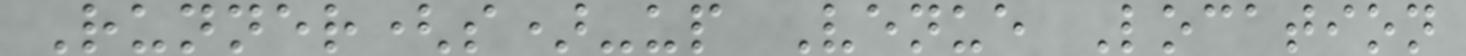Runner(s)-up Venue Location
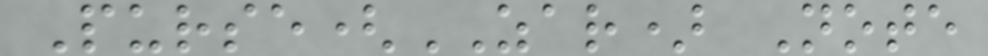Purse(ZAR) Note
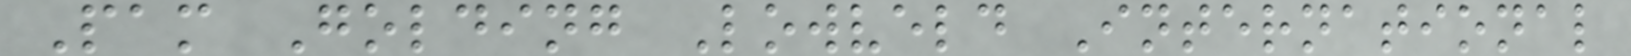Pam Golding Lowveld International
